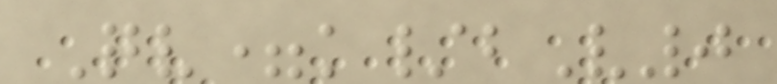Qv=k/bV0
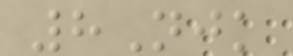8Njk
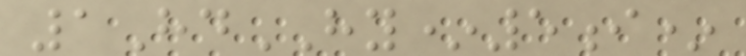1HdHY*5i*
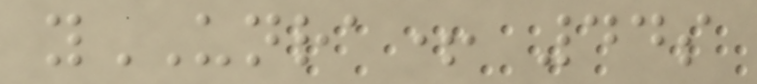yUNRA+ 44s
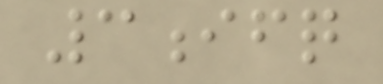3ifq
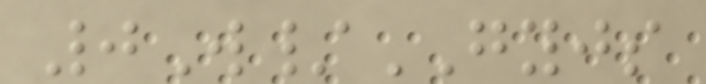0W/GYJS
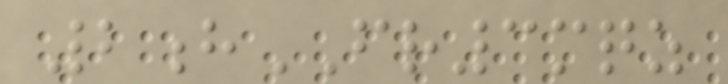2hFR3mqz
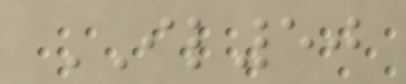IL50
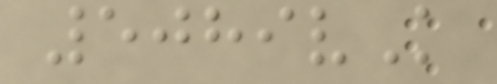5089vK
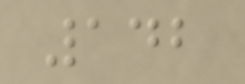142
